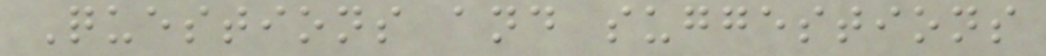Questions and suggestions
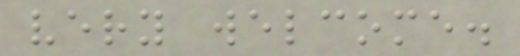very welcome.
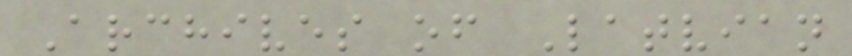Archives of Latvian
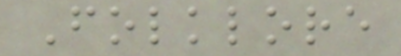Folklore
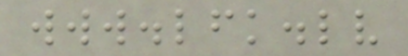www.lfk.lv
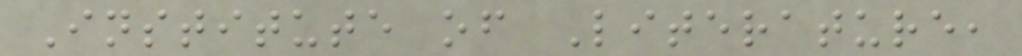Institute of Literature,
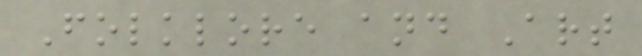Folklore and Art
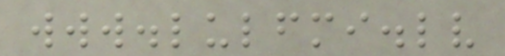www.lulfmi.lv
